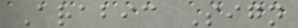Arabic Sign
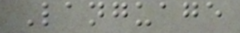Language
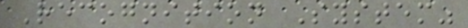Recognition System"
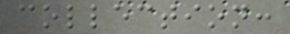collection:
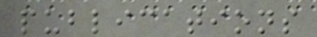publications
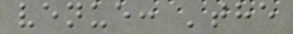venue: 'the
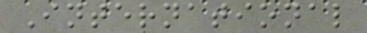International
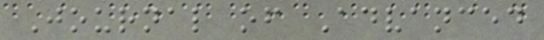Journal of Advanced
